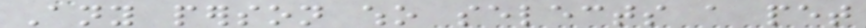Any person who selects a pet
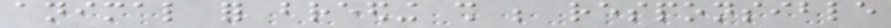animal for breeding shall be responsible
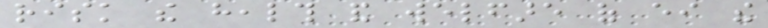risk the health and welfare of either the
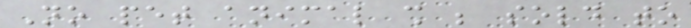No pet animal shall be sold to
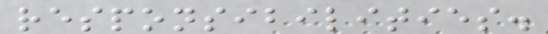responsibilities.
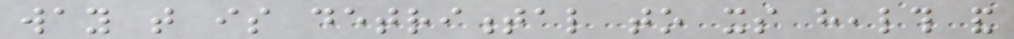way that is detrimental to its health and
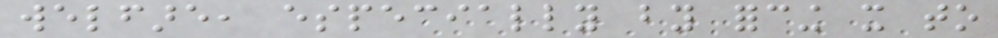welfare, especially by forcing it to
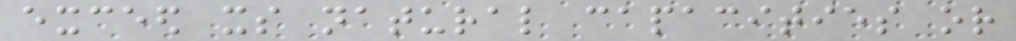exceed its natural capacities or
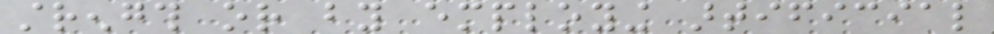strength or by employing artificial
